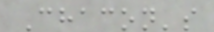Chacon's
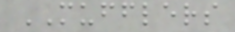MUFFLERS
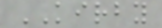KIRBY
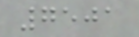7501
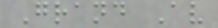Grand Av
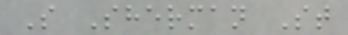S Sherman St
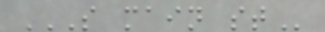S MAIN ST
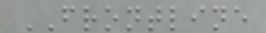FRONTLINE
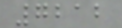7212
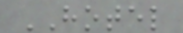HOTEL
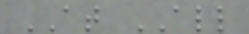AT ALL
